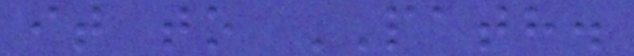it to PATH.
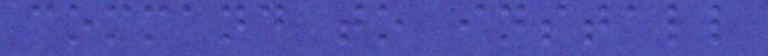command to install
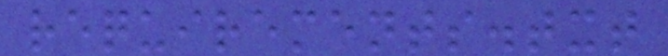requirements.txt
